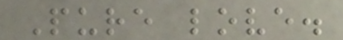Pure love.
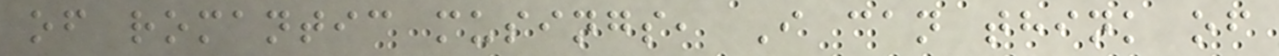of romantic musings, I can think of
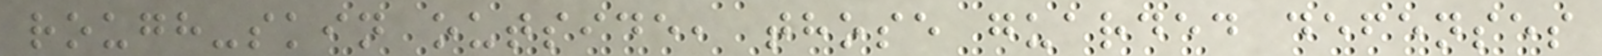rough-skin outside, those guarded defenses
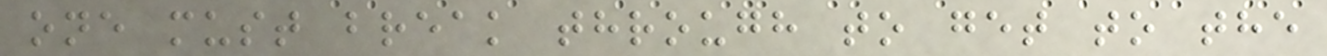one must break through to get to the
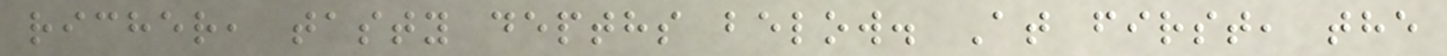richer, tasty depths below. At first, the
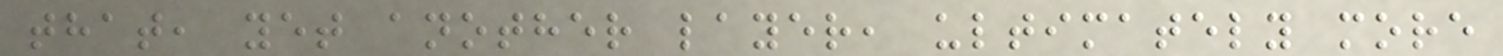that, yet another layer, ultimately more
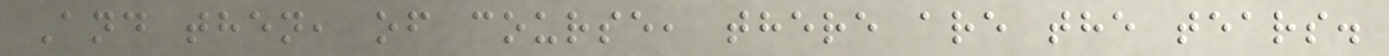And then, of course, there are the tears.
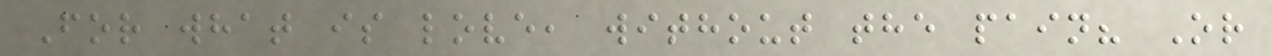For what is love, without the pain? Or
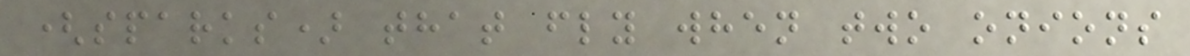(sparks) that fly when two onions
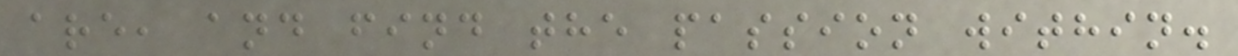are, and find the passion within.
